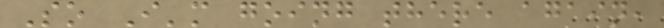So I'm going there again,
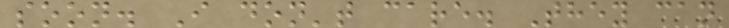soon. I don't care. They can
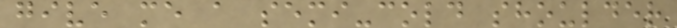give me a semi-cold shoulder
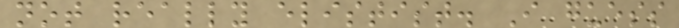not really elistist. I guess
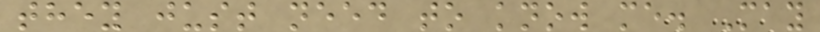they just need to know me. May
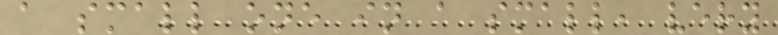a small one in a small, very
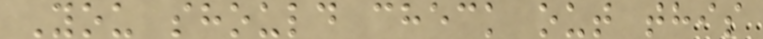You should check out this
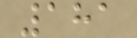181
